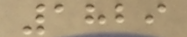1829
